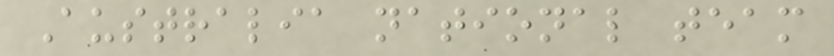Australia national team
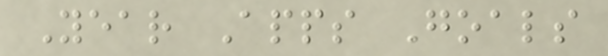Year Apps Goals
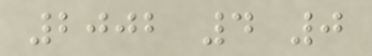2002 4 0
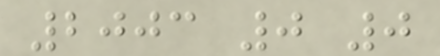2003 0 0
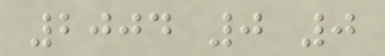2004 0 0
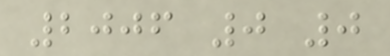2006 0 0
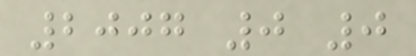2007 0 0
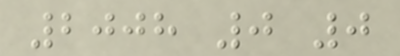2008 0 0
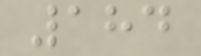184
